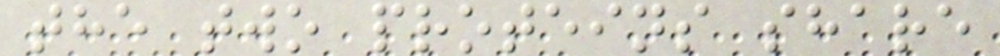the two proteins share
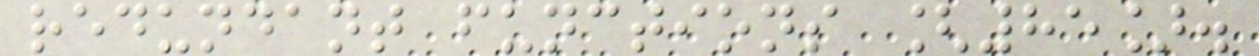redundant functions [85].
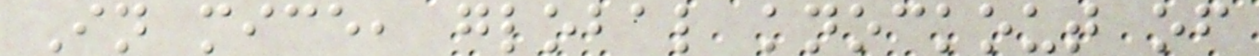In mice, global knockout of
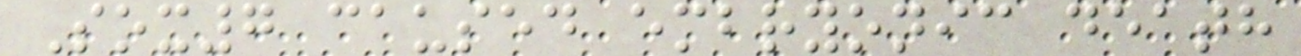Sox7 caused embryonic death
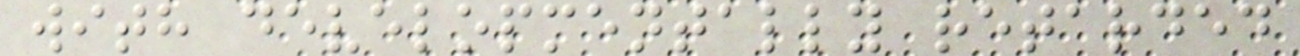with developmentally retarded
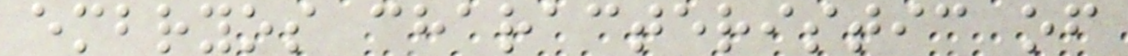embryos characteristic of
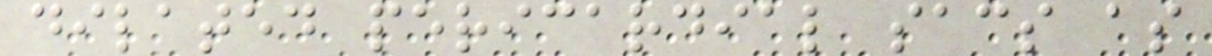dilated pericardial sacs as
